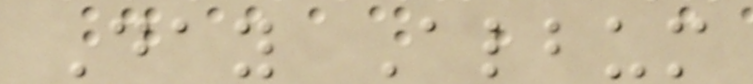Day Album
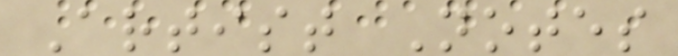Artist Notes
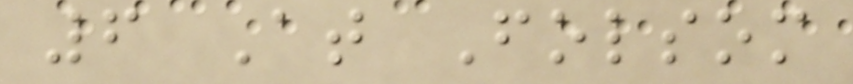6 At Folsom
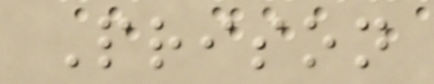Prison
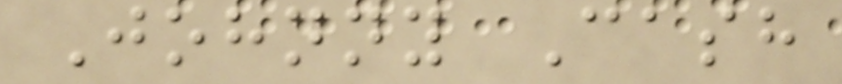Johnny Cash
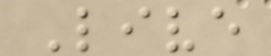Live
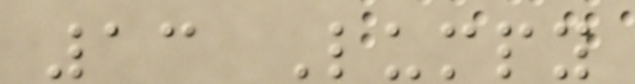13 Lumpy
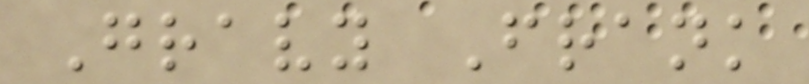Gravy Frank
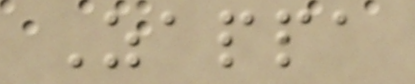Zappa
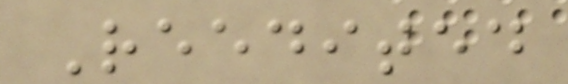Reedited
